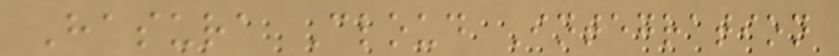Hasura Cloud Integration
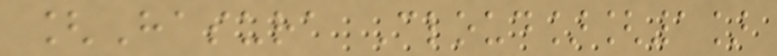[Hasura Cloud][1]
